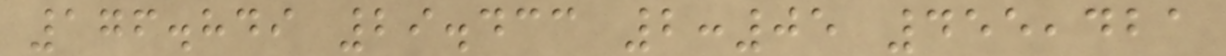176.849 29.433 2:05 455,421
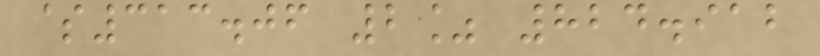$313.06 2% 824.912
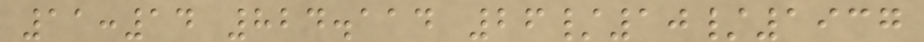11:14 824.114 26/10/1937
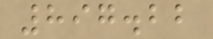897.22
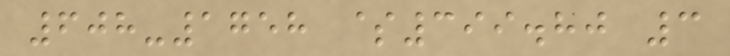608-1758 $399.80 3
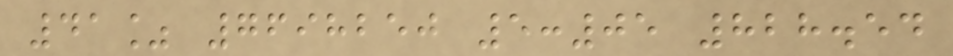41% 7698250 5:05 828.54
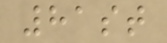81st
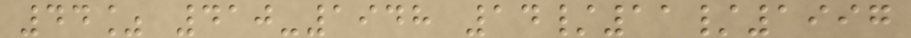44% 410-1948 14/11/1997
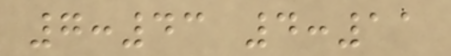7:43 4:11
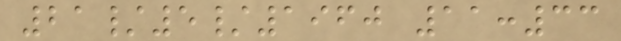21/5/1960 11:33
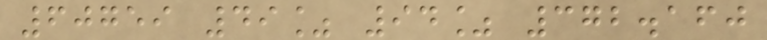60759 49% 94% 372.160
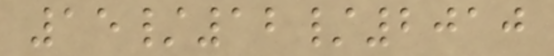15/12/2010
